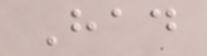Had
